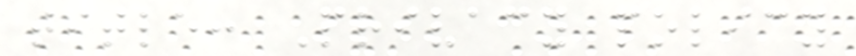title: Privacy policy
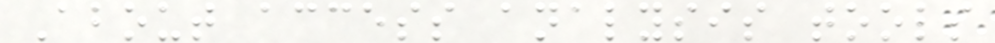About access analysis tools
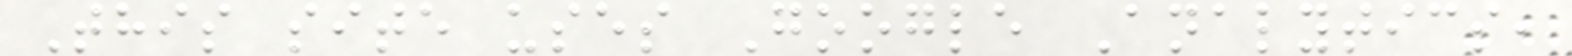This site uses Google Analytics,
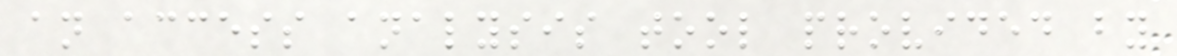an access analysis tool provided by
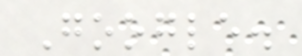Google.
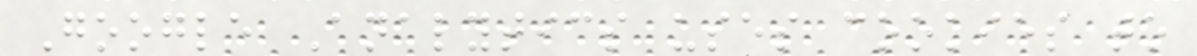Google Analytics uses cookies to
